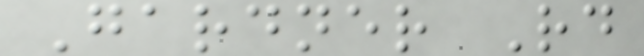Gardner Rd
